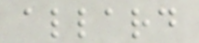allard
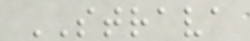STRAVA
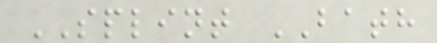SPLINT BATH
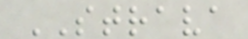STRAVA
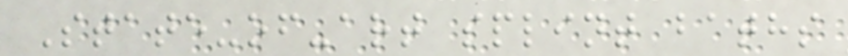State-of-art splint baths
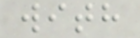with
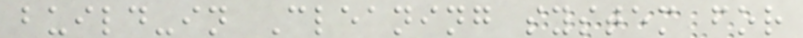build-in Cleaning system for
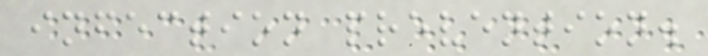infection prevention.
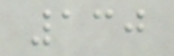130
